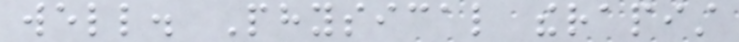well. Physical therapist
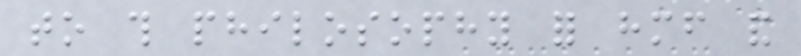to this philosophy for himself and
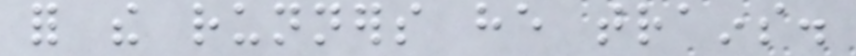for the runners he trains.
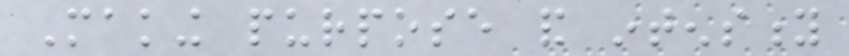Making purpose and intensity
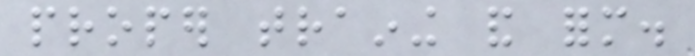proper training and form.
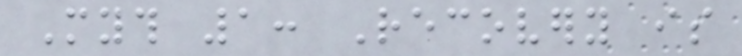Myth 1: Recovery is
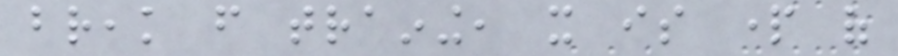break from training, it is part of
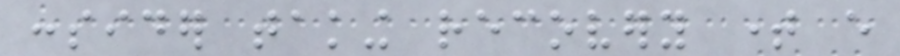consider taking recovery time every
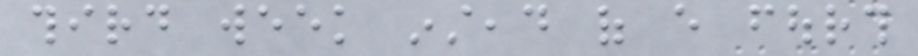third week instead of every fourth
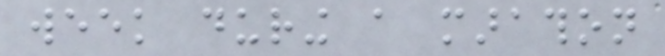week during a marathon
